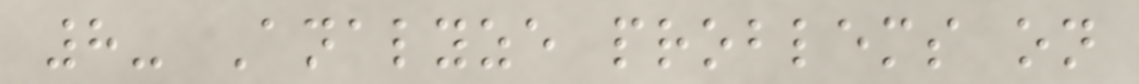8- Analyze problems on
